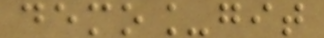demo_git
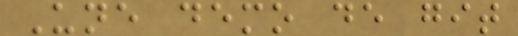Une demo de git
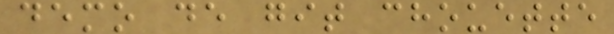demo de git chouette
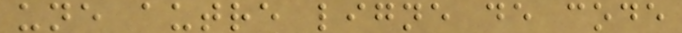une autre ligne de code
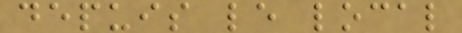depuis le local
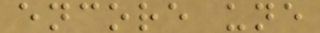encore une
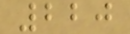220
